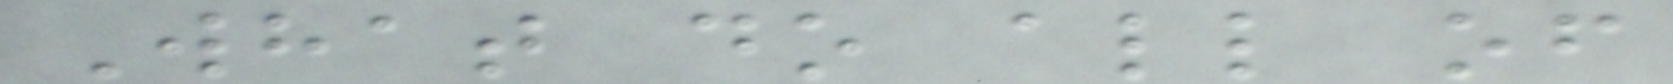What do all of
